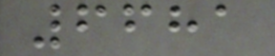6681
